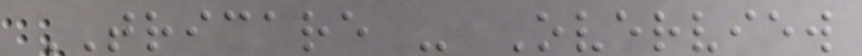TRICARE - Overview
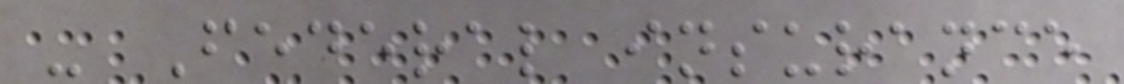- Federal insurance
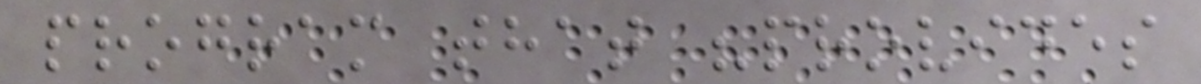program that "provides
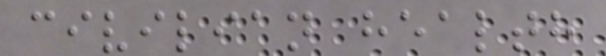civilian health
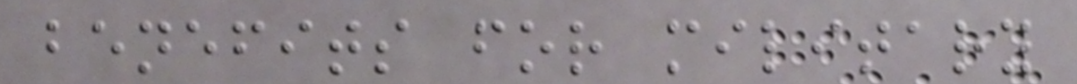benefits for military
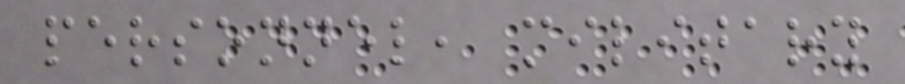personnel, military
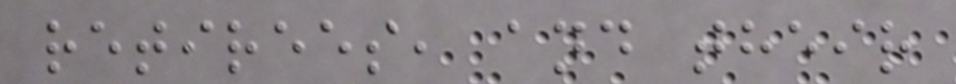retirees, and their
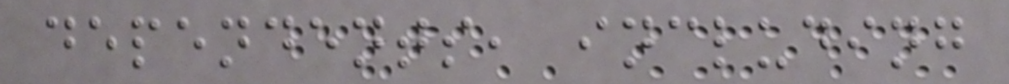dependents, including
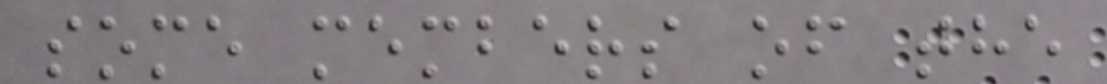some members of the
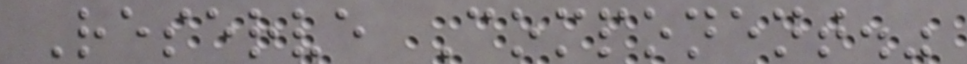Reserve Component."
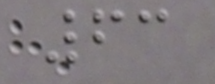63
